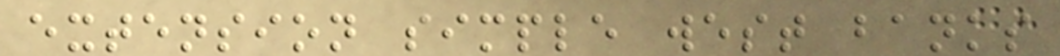extension simple west banks
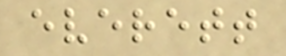everett
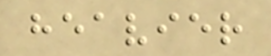heavier
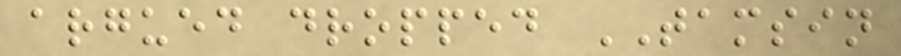argued dropped TAMSIN
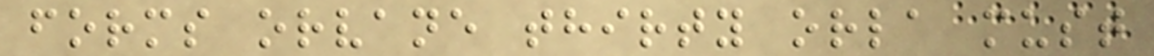forms orvane thirty orla must
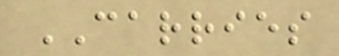CARRIES
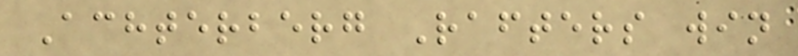Achterberg Rafters win
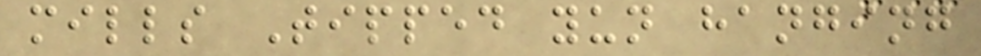mills Tipped yun hanging
